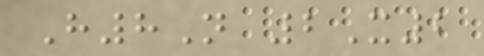H8N 2X2
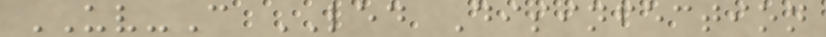UV-C LED Disinfection
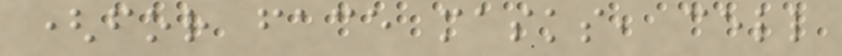(for face masks, cell
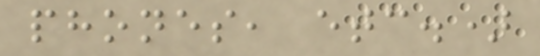phones, etc.)
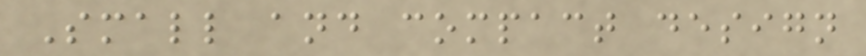Small and compact design
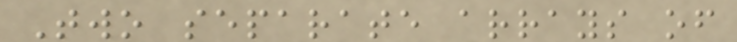Two separate arrays of
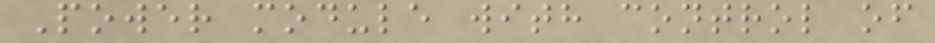Power module with control of
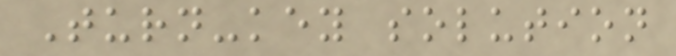Turn-key solution
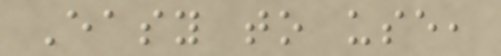Easy to use,
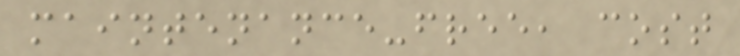maintenance-free, cost
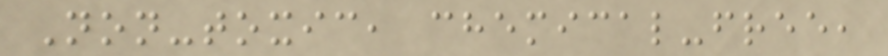Non-toxic, chemical-free,
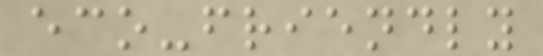eco-friendly
